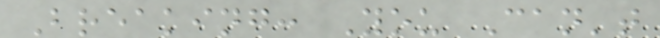Breaking: You Can't
